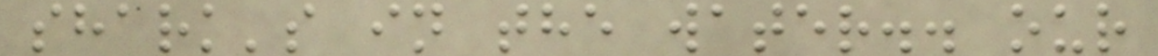shark's in the water.. our
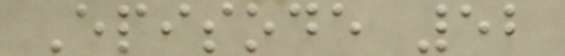Episode 52
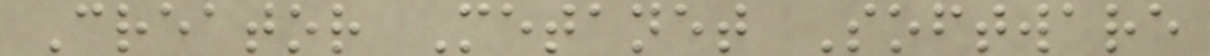Creator Metanet Software
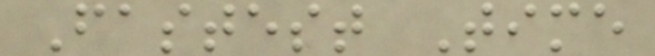Fastest Time
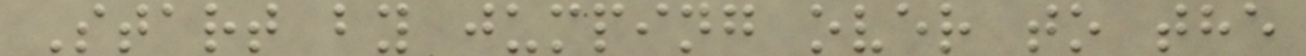Start by jumping over to the
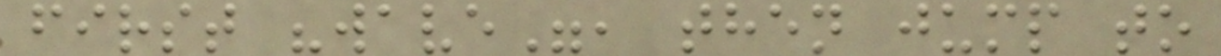first "wave", then jump to
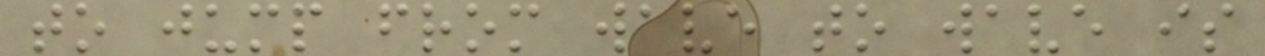to jump from wave to wave is
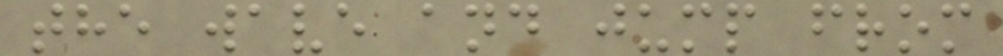the wave and jump from
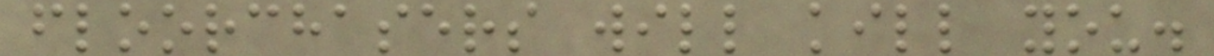floorchasers will kill you.
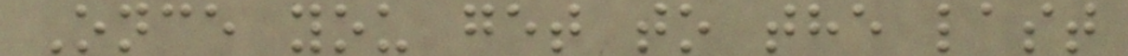Once you get to the last
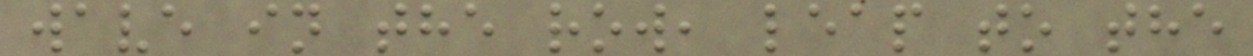wave in the row, leap to the
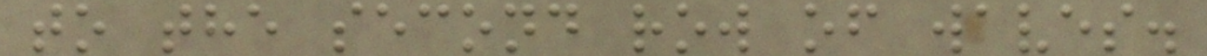to the second row of waves.
